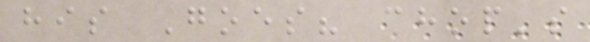his Goes? chop's
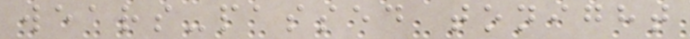wears-passed tonight
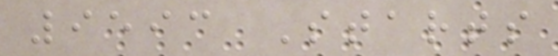9593 Starts
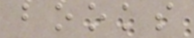books
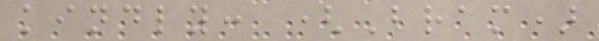kindly: (Bram)
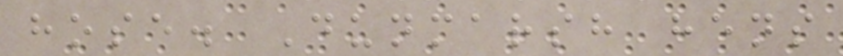hose. Dunmarsh hens
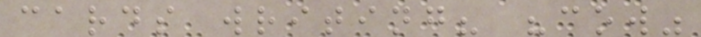cards writing? "cow"
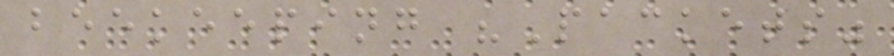beekeeping "Packets"
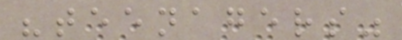"teenagers"
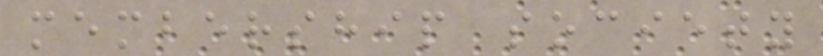membership society
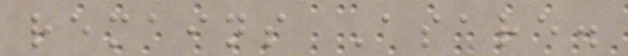remains Asare.
